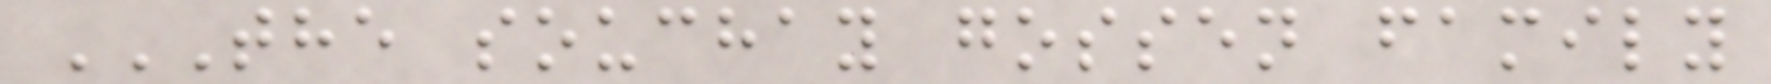THE SOUCHAY GOSSEN FAMILY
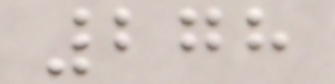278
